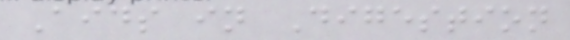Aids in Digestion
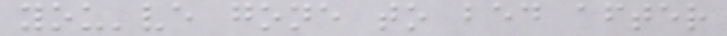you've gone to bed after
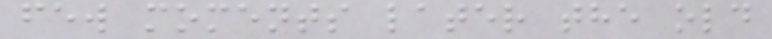few moments later the old
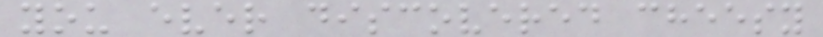you ever discovered cheesy
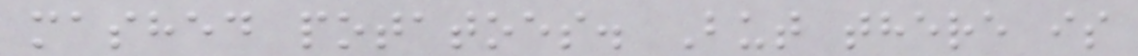mashed potatoes. But there is
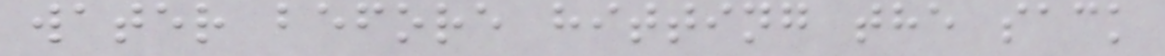water before hitting the sack
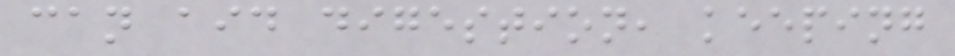can aid digestion, keeping
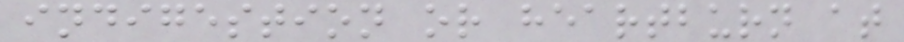indigestion or heartburn at
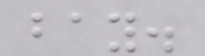bay.
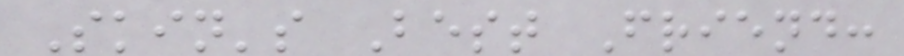Skin's Best Friend:
